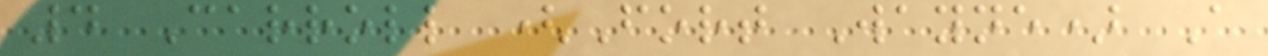4 Carroll (Fort Wayne) A
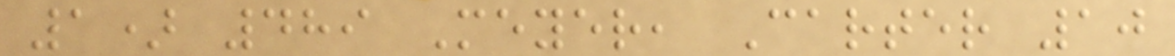1) 489 Meyer, Carter 10
